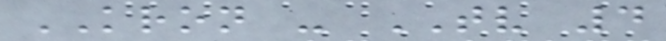KRON - TV 4
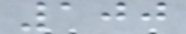100
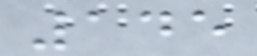145
